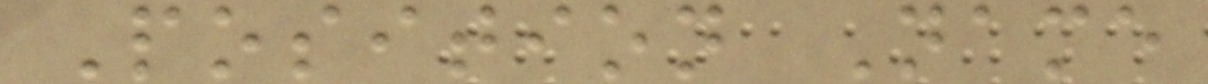Position Name
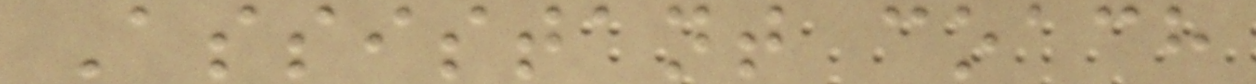Assistant coach
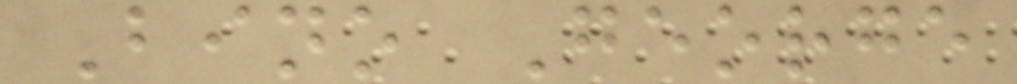Bino George
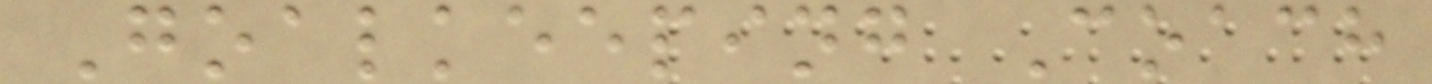Goalkeeping Coach
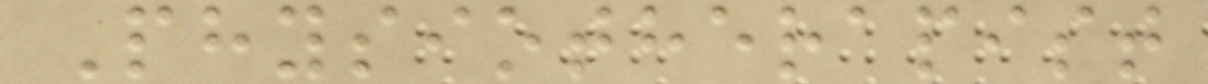Physiotherapist
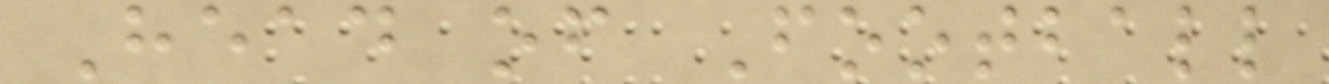Head of Football
